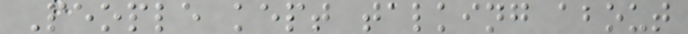People kept talking about
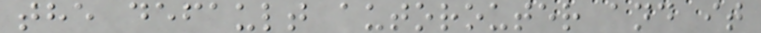the default autorouter and it
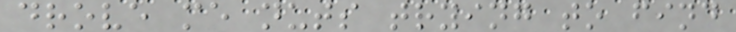drove me nuts trying to find
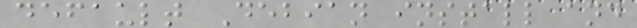default Debian install and
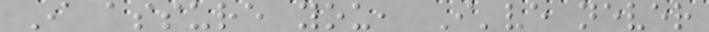I assure you, I've never
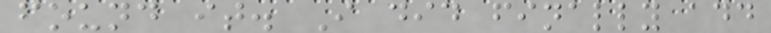found it. I did finally add
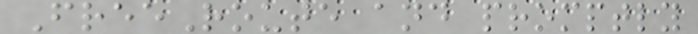FreeRoute and promptly
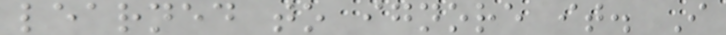learned to ignore it. I
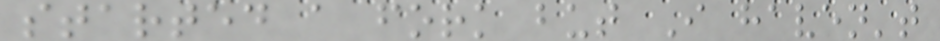started a fork but I haven't
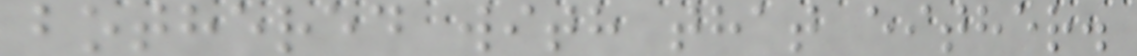bothered with that either.
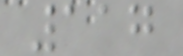117
